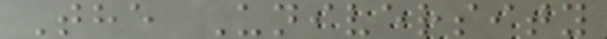The University
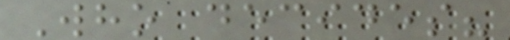Who decides?
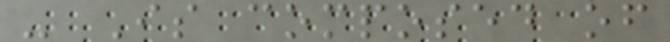- Is composed of
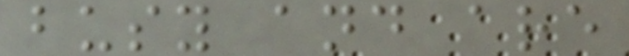busy and are
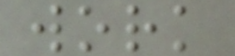work
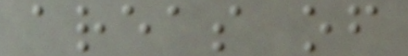areas of
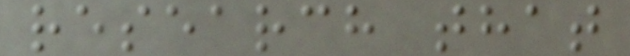research that
